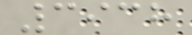3938
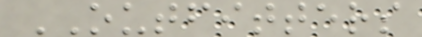OUTFITTERS
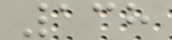138
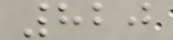820
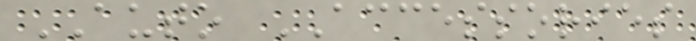AUTO ACCESSORIES
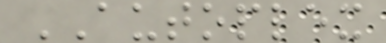AUTOPLEX
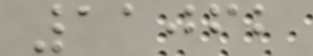11062
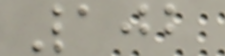102
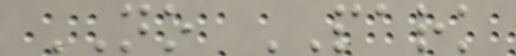NO PARK
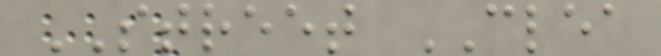STREET CLEA
